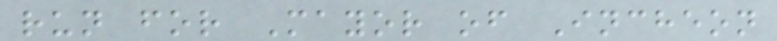run for Mayor of Incheon
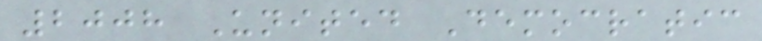2008 United Democratic
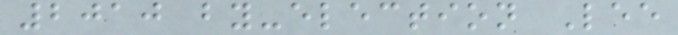2010 by-election Lee
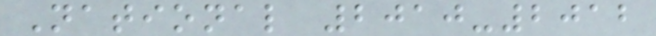National 2010-2012
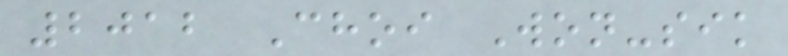2012 Choi Won-sik
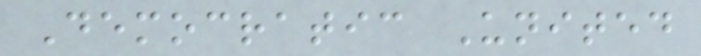Democratic United
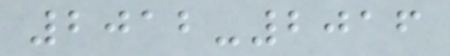2012-2016
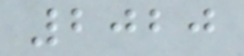2020
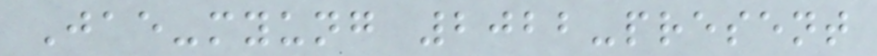Jae-myung 2022-present
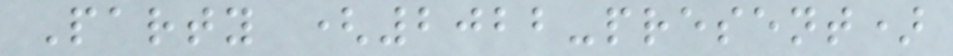Party (2022-present)
